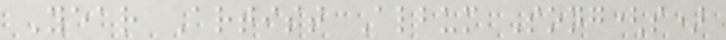Year Artist Album Song(s)
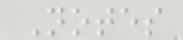Notes
